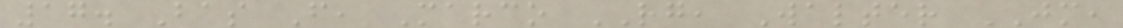17. Bas F, Marco RG, Walter JM,
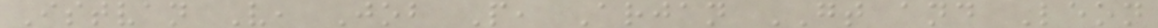Istvan V, Job P, Arjan GT and Leon
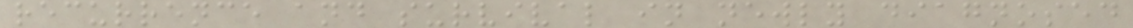recurrence and survival in newly diagnosed
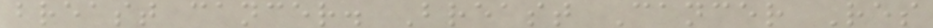breast cancer. Breast Cancer Res
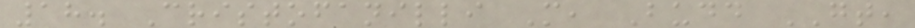18. Cristofanilli M, Budd GT,
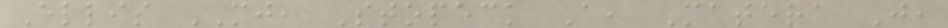Ellis MJ, Stopeck A, Matera J,
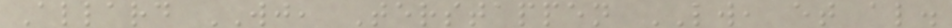Allard WJ, Terstappen LW, et al.
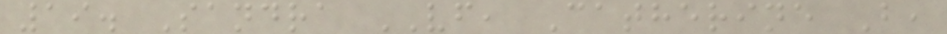19. Sandra VF, Catherine B,
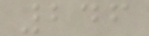246
